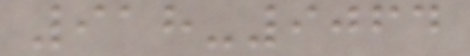918-9064
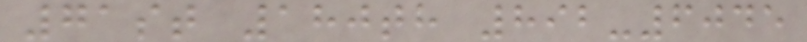71st 180th 892-6045
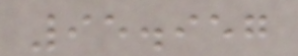95.957
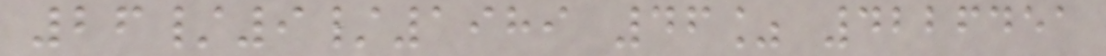26/9/1989 46% 4226451
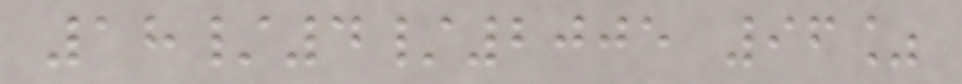18/4/2005 96%
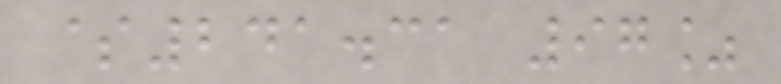$241.31 97%
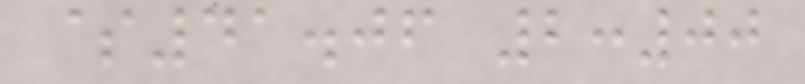$41.06 2:00
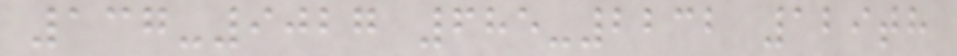137-9027 685-2232 129th
